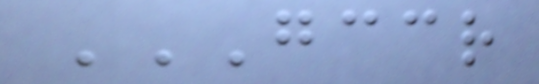GCCR
